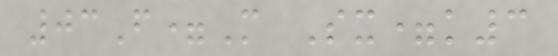03F=M Sx=k3
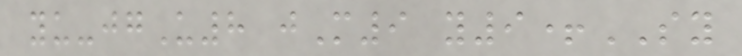yu-jgU8 jM9 y9+SY
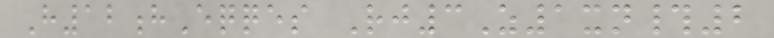H12hEqqes Rj3Z1xn#2
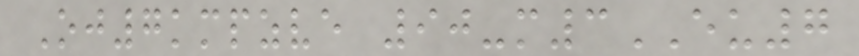Oj7kmpzve 90-m3EU7
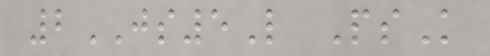2JS5L PsK
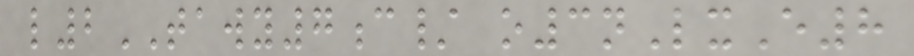l2TAWY7c/ o3nLxE8
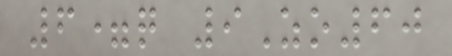6=q 9Zo60
